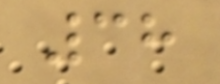38
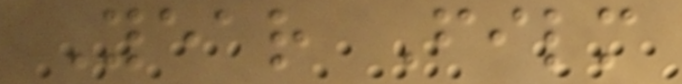Year Film
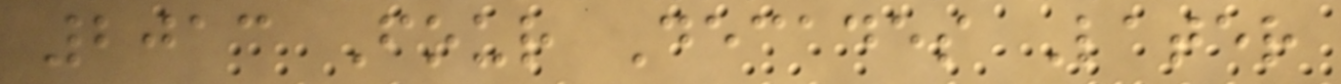2013 Four Decades Later
